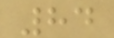84
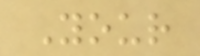Your
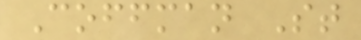Coffman St
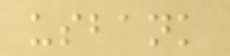usbank
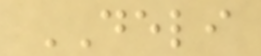DELI
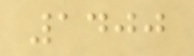1400
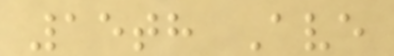15th Ave
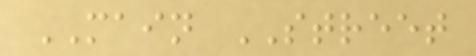MAIN STREET
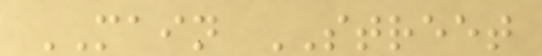MAIN STREET
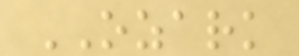OZARK
